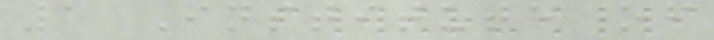1 Institute of
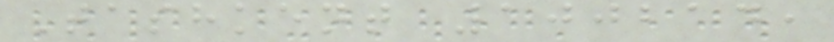Tashkent 100214,
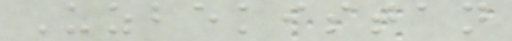Uzbekistan
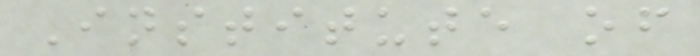Institute of
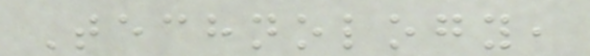Technology,
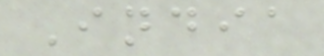India
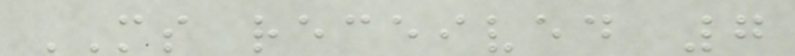MS received 7
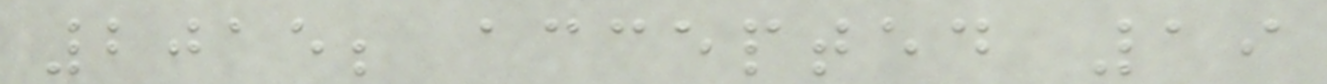2015; accepted 19
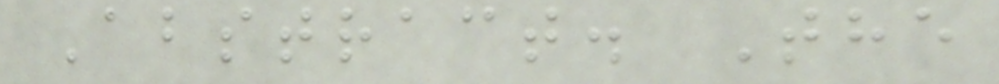Abstract. The
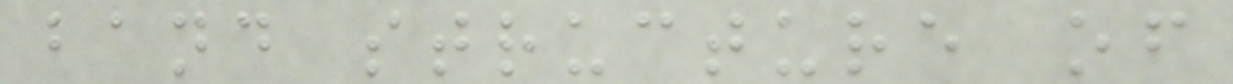band structure of
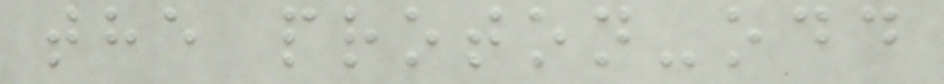the proton-odd
